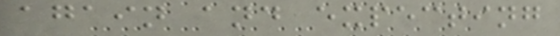again and expecting
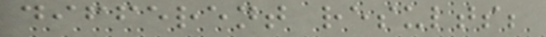different results;
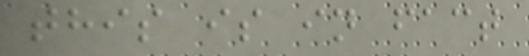this is in fact
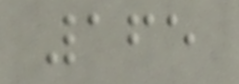165
